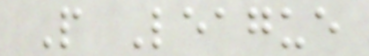P League
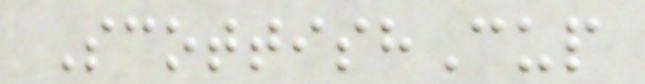ScottishCup
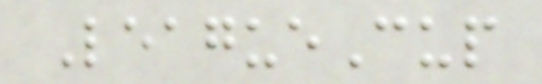LeagueCup
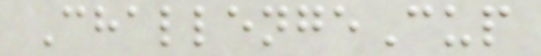ChallengeCup
